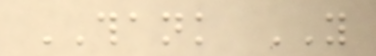THANK YOU
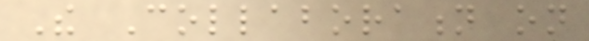The Collaboration on
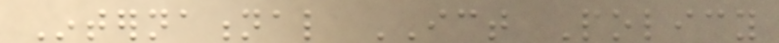International ICT Policy
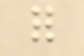for
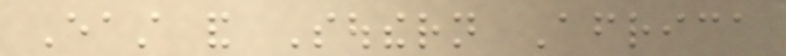East and Southern Africa
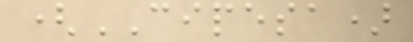(CIPESA)
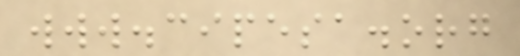www.cipesa.org
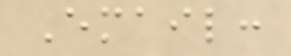Email:
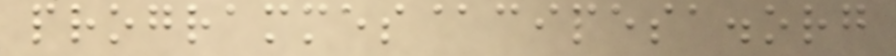programmes@cipesa.org
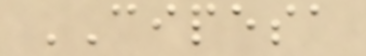CIPESA
